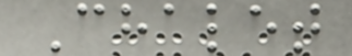Chalet
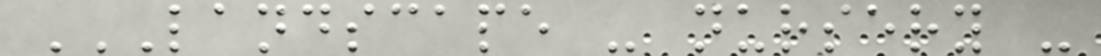LANDSCAPE - NURSERY -
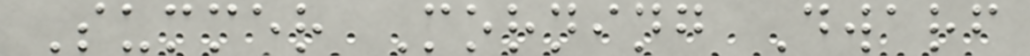Summer Morning Dwarf
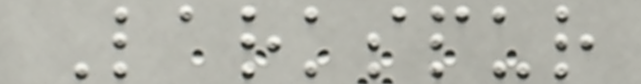Larkspur
